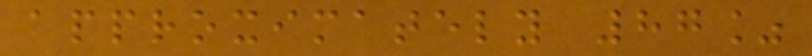approximately 87%
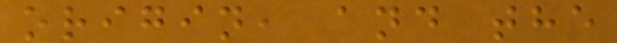origin, and the
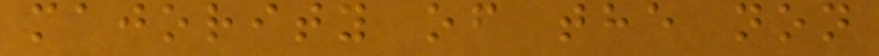majority of the non
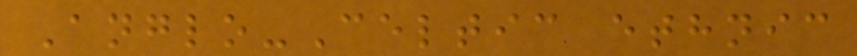Anglo-Celtic ethnic
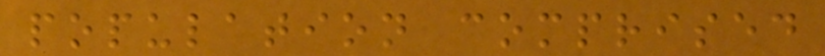population comprised
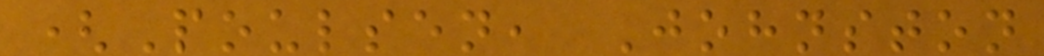(Poulsen, Johnston
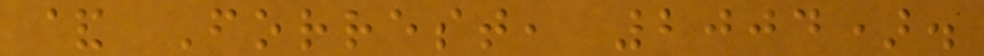& Forrest, 2004).
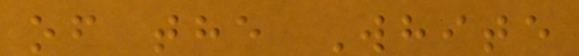of the White
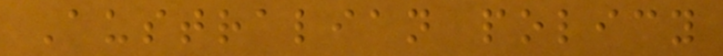Australian policy
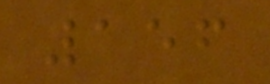156
